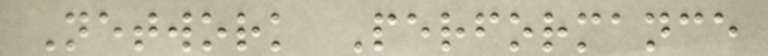Network Performance
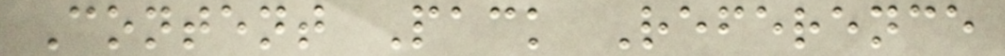Content Pack Reference
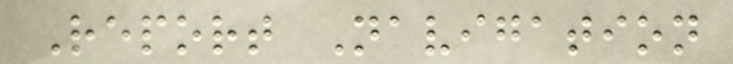Report Navigation
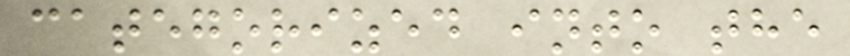categorized into the
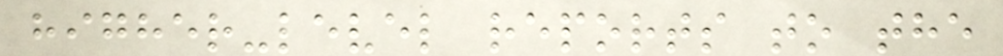higher-level reports to the
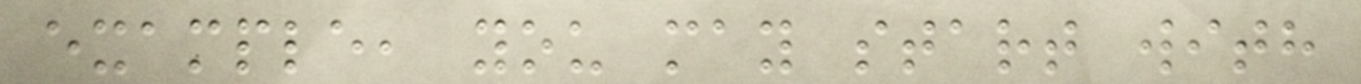example, you may start with
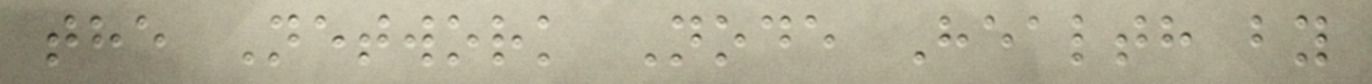the Network Node Health by
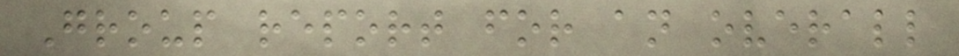Group report for an overall
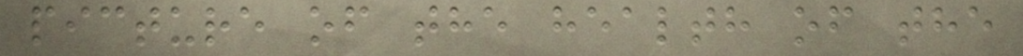picture of the health of the
